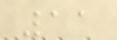11
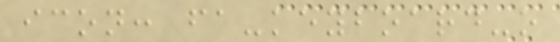icon: fa-keyboard-o
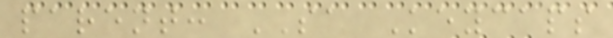parent: SA Keycaps
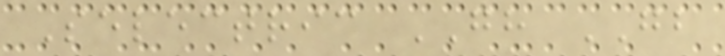Selectric GH GB
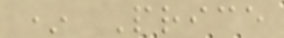* Price
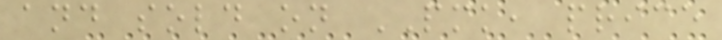and sold on PMK, price
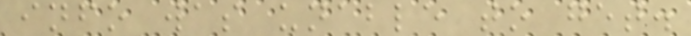info was unable to get.
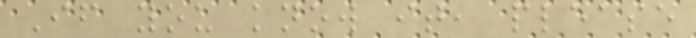If you know it, please
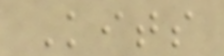Kits
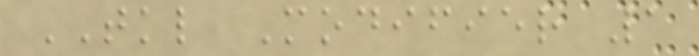TKL Modifier 1
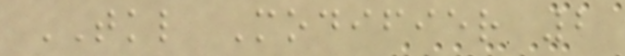TKL Modifier 2
